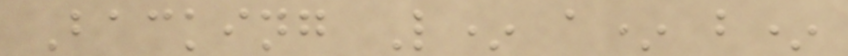Backing L* a* b*
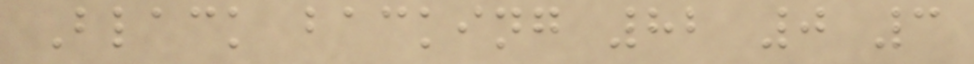Black backing 82 0 3
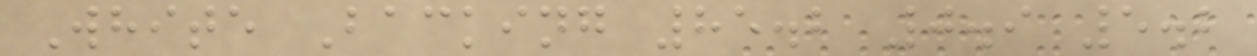White Backing 85.2 0.9 5.2
